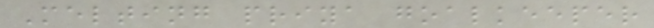Melting priya goalkeeper
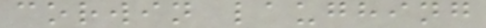corwin laughing
